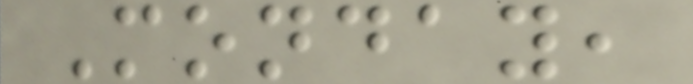Monday,
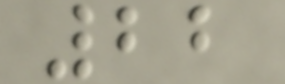22
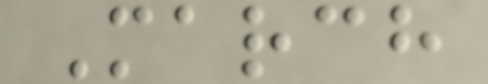March
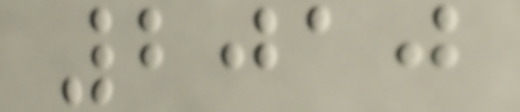2010
